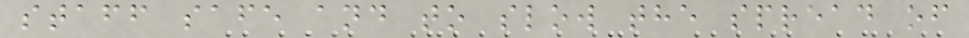staff safe and to slow the spread of
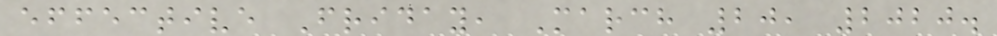effective Friday, March 20, 2020.
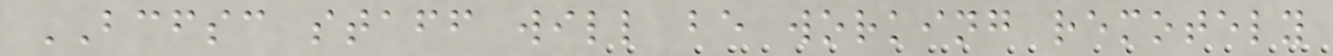BCFSC staff will be working remotely
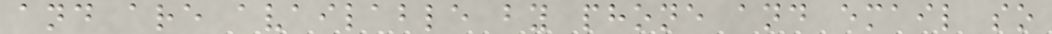and are available by phone and email so
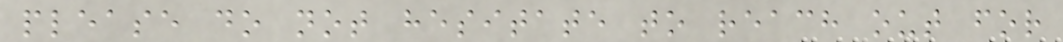please do not hesitate to reach out for
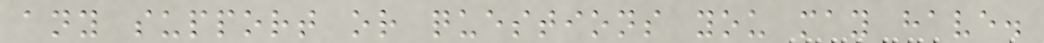any support or questions you may have.
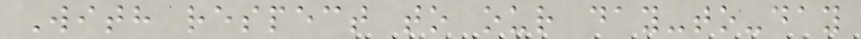With respect to our day-to-day
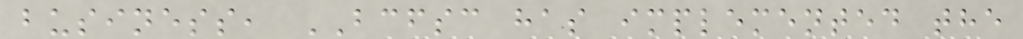business, BCFSC has implemented the
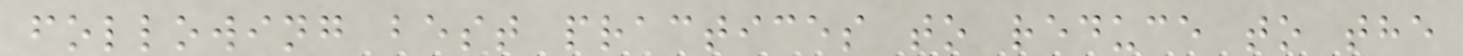following best practices to reduce to the
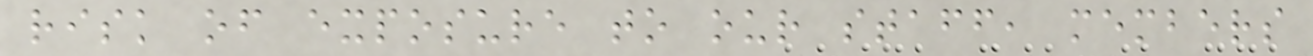risk of exposure to our staff, members
